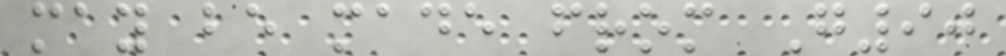may be made from G90
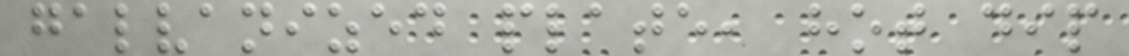galvanized plate, hot dip
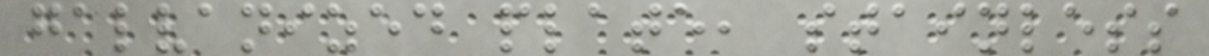galvanized plate, stainless
